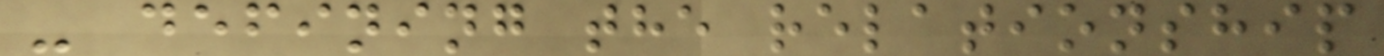- defining the relationship
